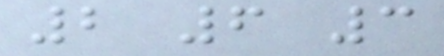2 6 3
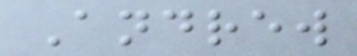Andrew
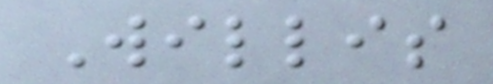Willis
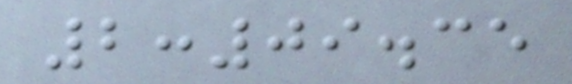2:09.35
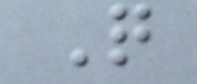Q
